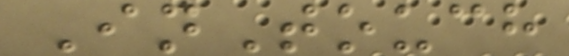InTouch
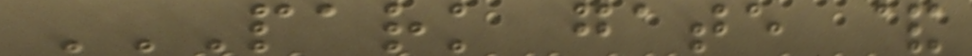PARK GATE &
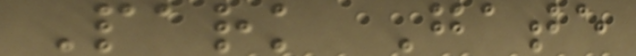Park Gate
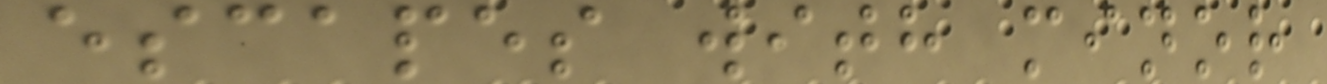escapes with minor
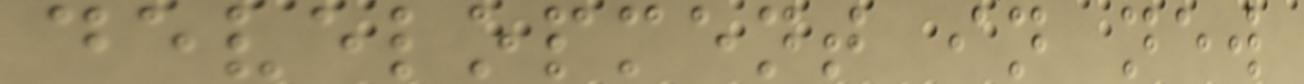development in new
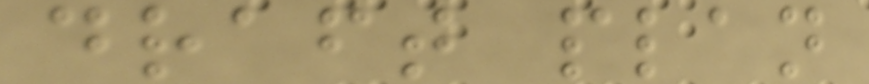draft plan
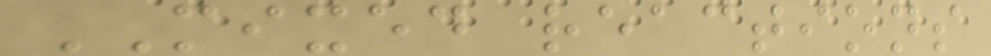MIXED reactions
